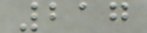217
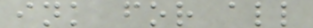ink for all
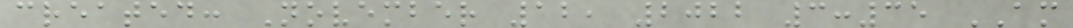created: November 12, 2022 3:35 AM
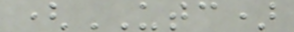(UTC)
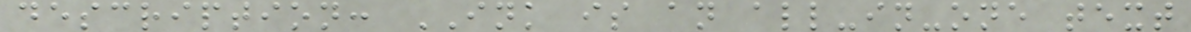description: INK is an all-in-one text
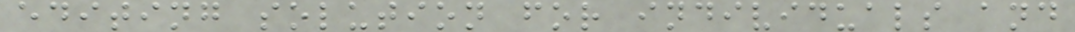editing solution for individuals and
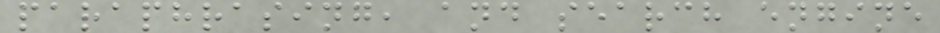paraphrasing, and search engine
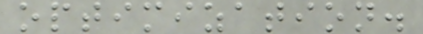optimization.
